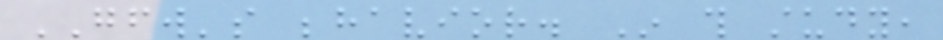GFW's behavior. In this study,
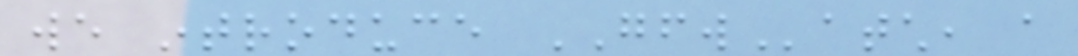we introduce GFWatch, a
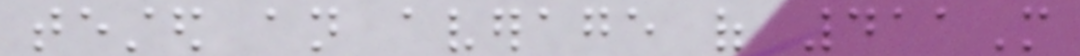tested an average of 411M
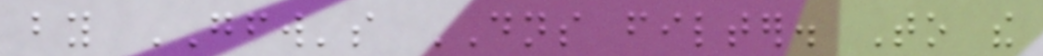by GFW's DNS filter. To the
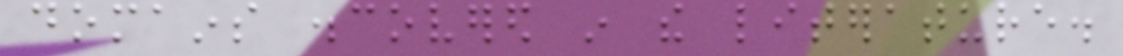domains discovered in the literature.
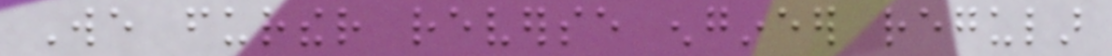We further reverse engineer regular
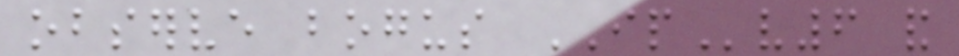observe bogus IPv6 and
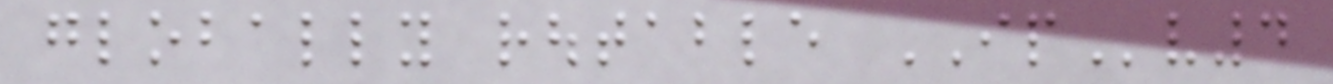globally routable IPv4
